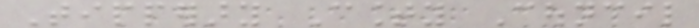Tipperary County Council
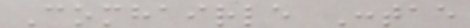Comhairle Contae
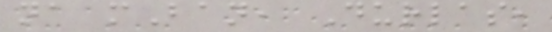na mBan, Durlas,
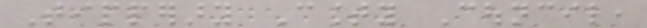Tipperary County Council,
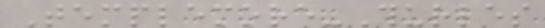Templemore-Thurles
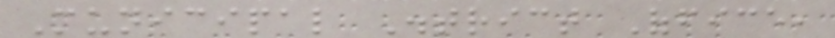Municipal District Office,
